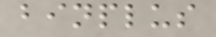binplus
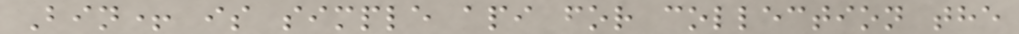Bin+ is simple api for collection the
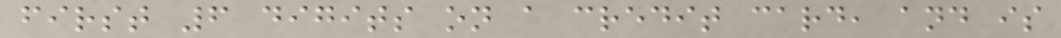first 6 digits on a credit card, and is
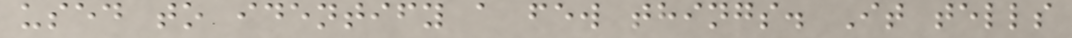used to identify a few things. It tells
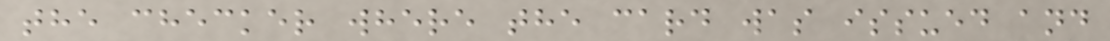the checker where the card was issued and
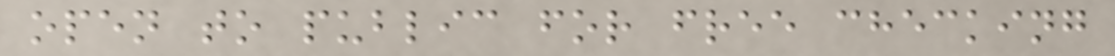open to public for free checking
